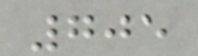705
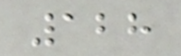128
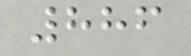886
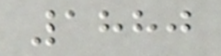1880
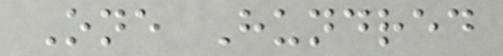One Hundred
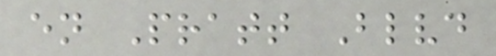en Pratt Blvd
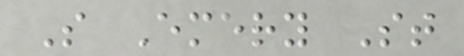S Emery St
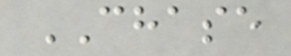CHASE
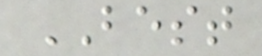BEST
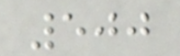500
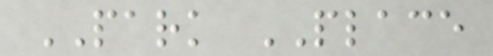PARK PLACE
